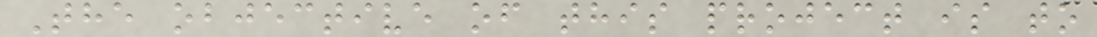The objective of this project is to
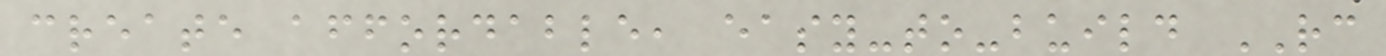create affordable, easy-to-build RC
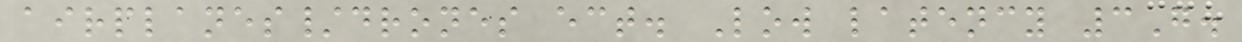airplanes/drones ect. Low latency 3G.
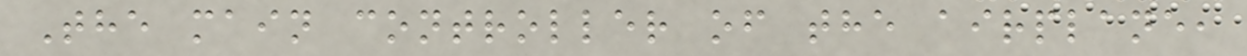The main controller of the airplane,
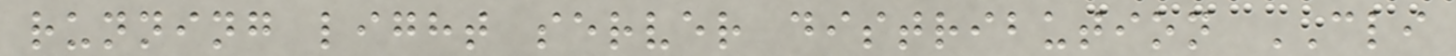running light server distribution CLI
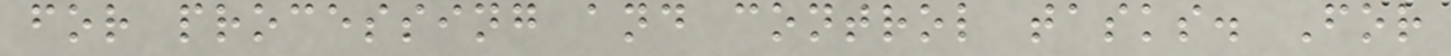for processing and control tasks. For
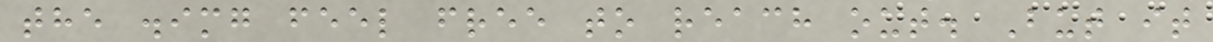the .img feel free to reach out. But it
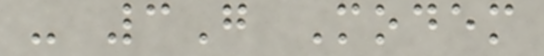- 3G Modem
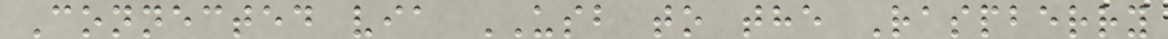Connected via USB to the Raspberry
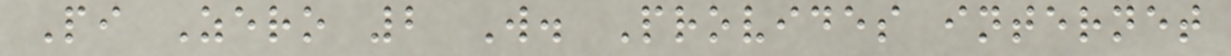Pi Zero 2 W. Provides internet
